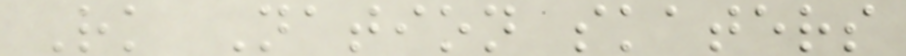Rk Nation skaters
